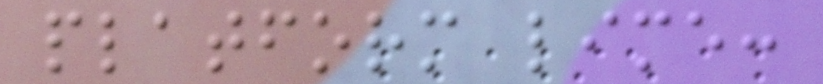platform lime:
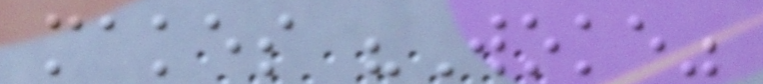makes "Woke"
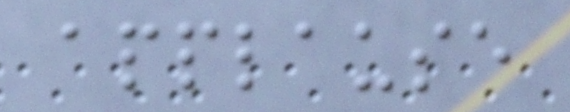applause
